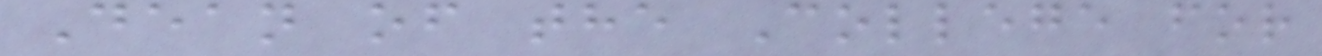Dean of the College for
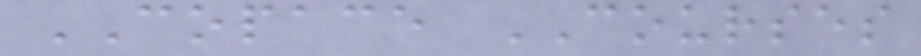COPACE COURSES
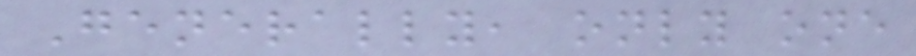Generally, only one
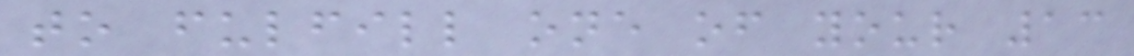to fulfill one of your 13
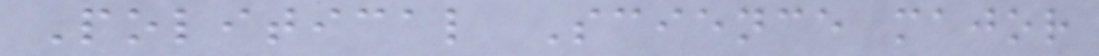Political Science major
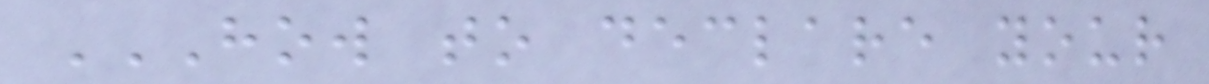HOW TO DECLARE YOUR
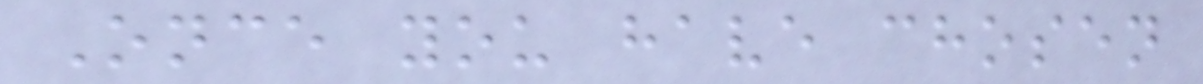Once you have chosen
